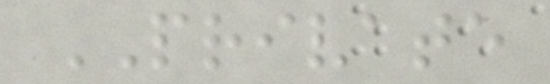PRIVATE
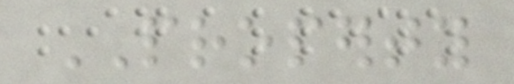PROPERTY
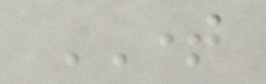TIME
